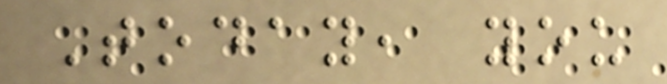Today, you
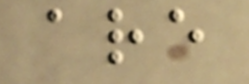are
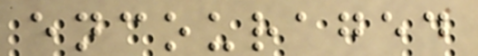encouraged
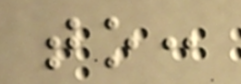to:
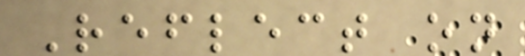Reflect on
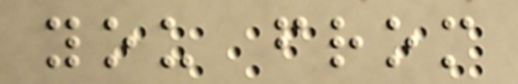you from
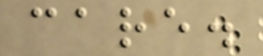care.
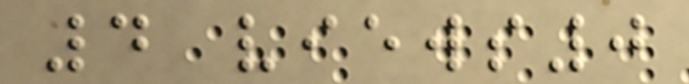4 views0
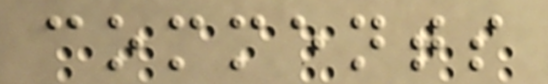comments
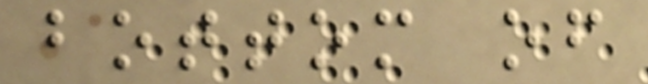bottom of
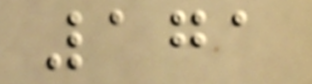171
